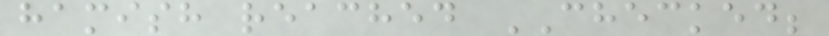hamish reached CHECKED;
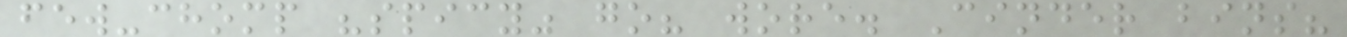few-chomp "spicy" go? wore. Cinder bins?
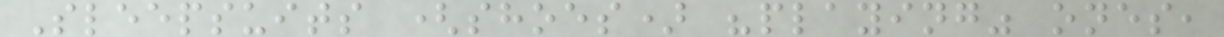Sleepsuits (shoes) "playing" ones,
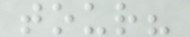tour?
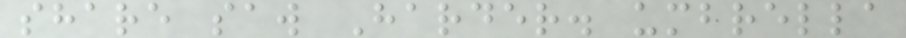share saw Harder. umbrella
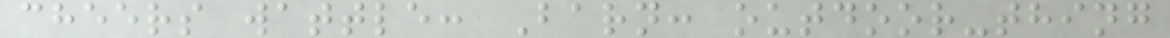cheers wattle: Barn: outdoor-thing
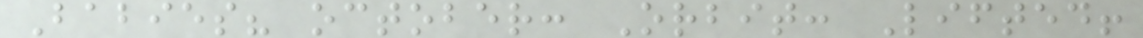Babies? october: Orbit: Lifted!
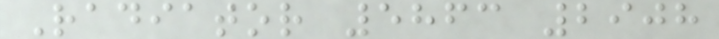Radiator 5863 2908
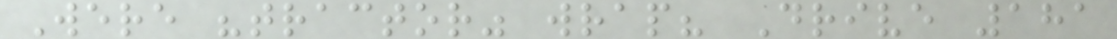Were "tractor" wrap? Drive 181
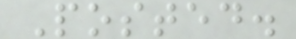Posted.
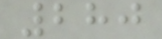280
